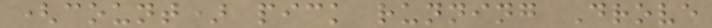(count) pick running Drove
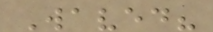Waved?
